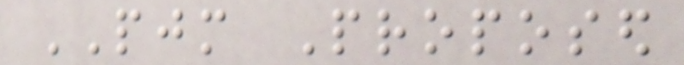PJM Proposed
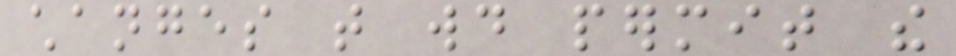changes that would permit the
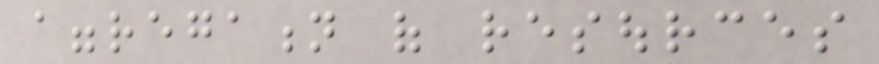aggregation of resources
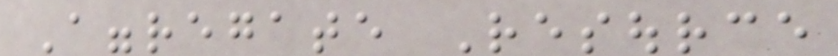Aggregate Resource
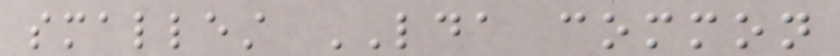smallest LDA common
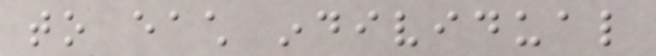to each individual
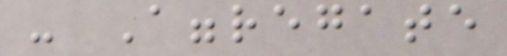- Aggregate
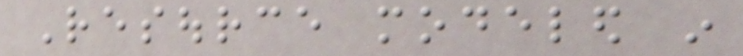Resource modeled in
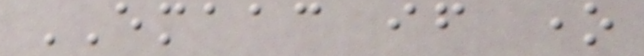EMAAC if one
